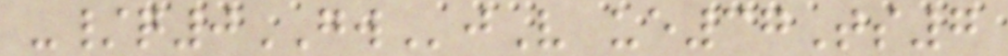-/q0GWjV ue37Ts7
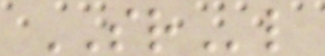SRl
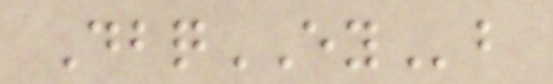DbqEYb
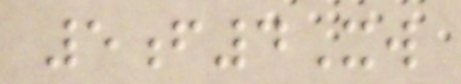5f4Xw
